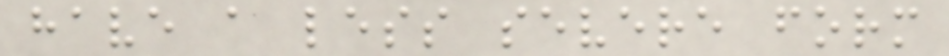have a less severe form
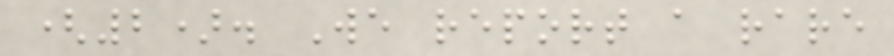(2). We report a rare
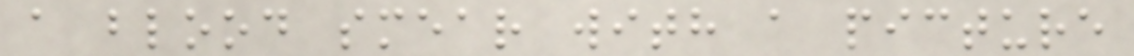a blood smear with a picture
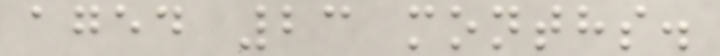aged 23 months.
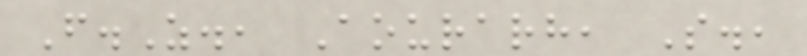F.Z., Aourarh, S.,
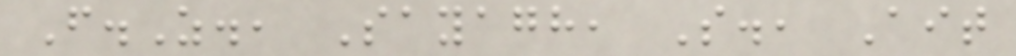F.Z., Sayagh, S., Ait
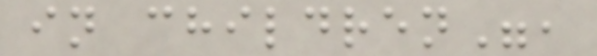in children",
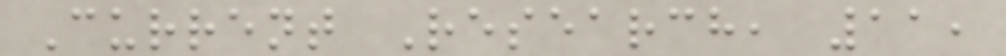Current Research, 11,
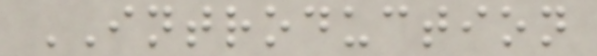INTRODUCTION
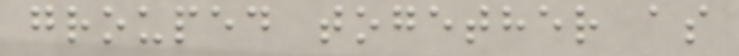grouped together as
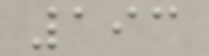193
